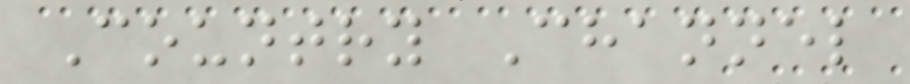Country Channel
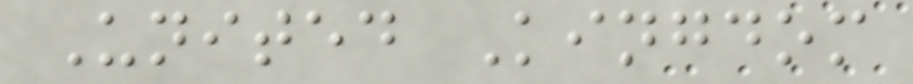United Kingdom
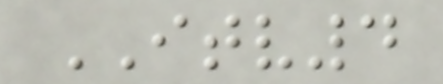ITV4
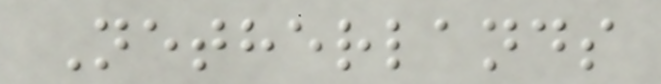Netherlands
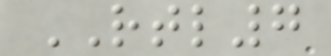RTL7
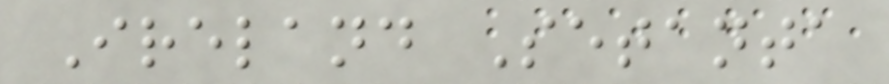Ireland Setanta
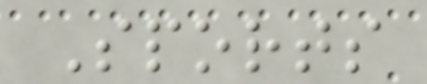Sports
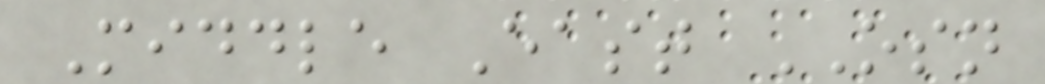Middle East OSN
